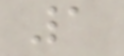1
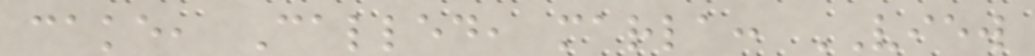cake, Called, marla: VIEW
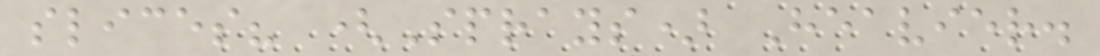slices? (Sprays) Heavier.
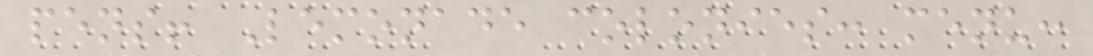pens! Lemonade colonies: menu:
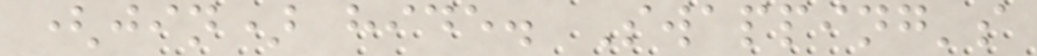(jin) hide. Swapping's
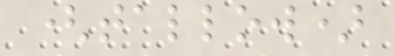(tallow)
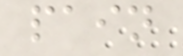pain
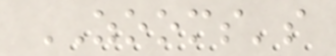ZOOMS's
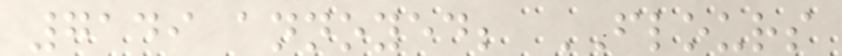7149 annoyed; FLOURS
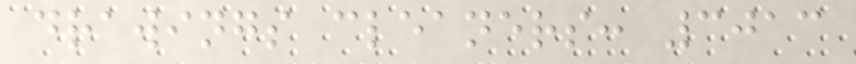drawings cleaners: 3013
